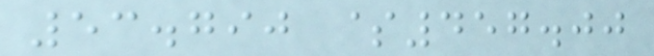53.790 $457.00
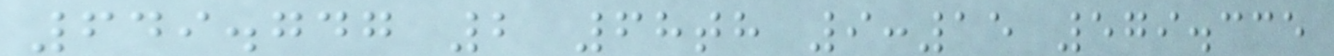649.747 2 68th 9:15 579.335
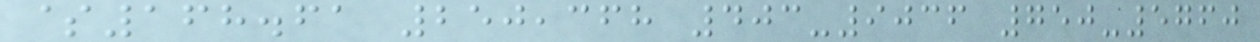$168.61 250,368 403-9036 750-5760
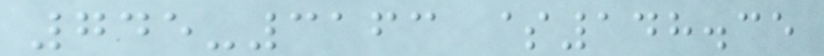745-3163 $148.35
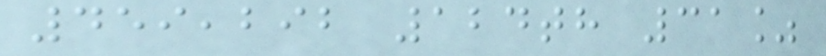459,292 124th 31%
